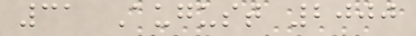31 August 2000
